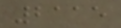2115
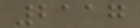2117
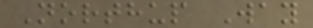Northup Way
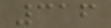316
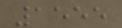1555
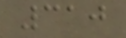310
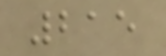215
